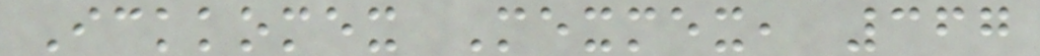Ickkomex Mexmex, 367
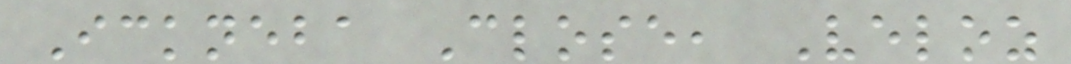Ickneba Close, Veloz
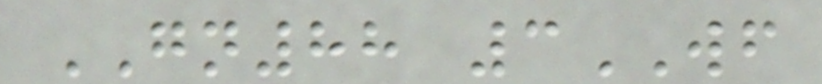GN88 3WF
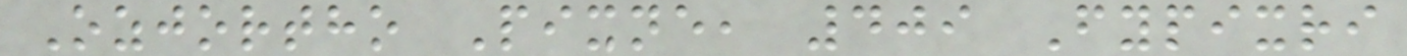Ozjortho Pixne, 409 Fypixri
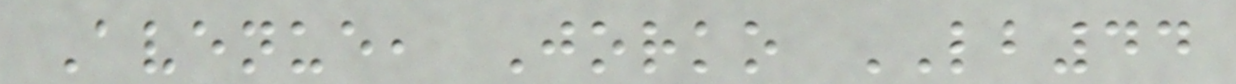Avenue, Jorko LB44
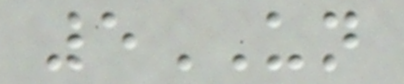5UN
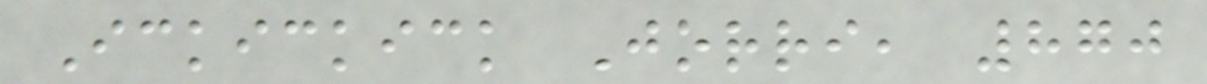Ickickick Jorri, 870
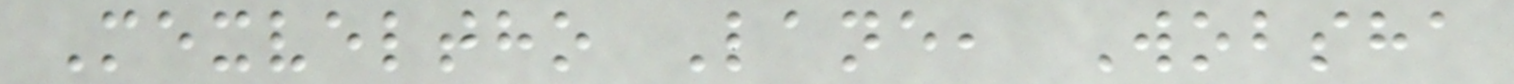Mexveltho Lane, Wobsha
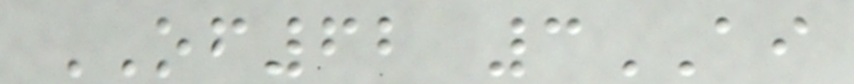OF62 3AI
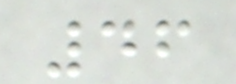46
